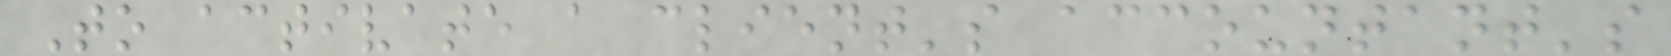To activate a client's accountant's
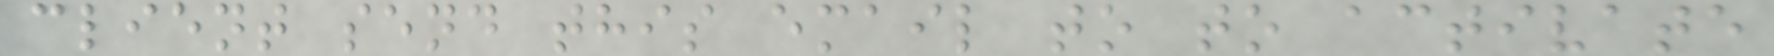client send this email to to activate
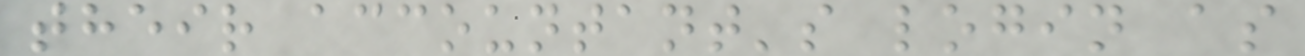their accountant's login as
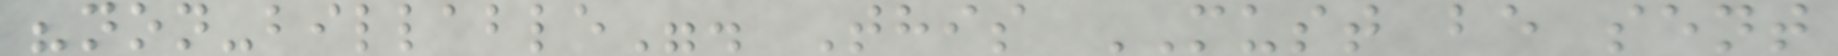"non-billable". This MUST be sent
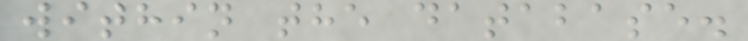within the database.
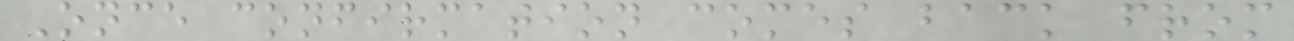Once confirmation comes back from
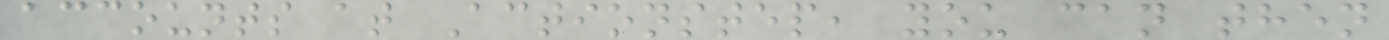accounts at Actionstep, you can then
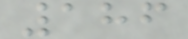186
